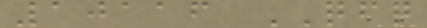10116 QFQ
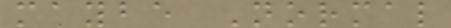maybe Normal
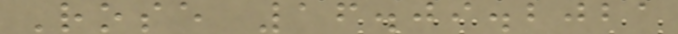Rose 16.09.2021
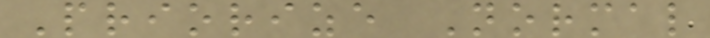Priorize Normal
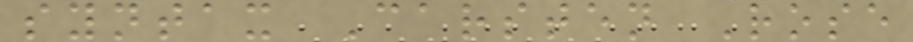syntax Carsten Rose
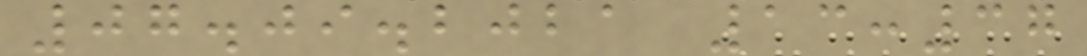07.09.2021 13:37
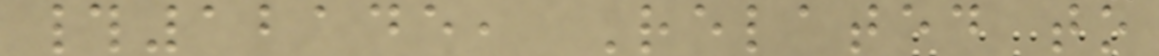#12145, Related to
